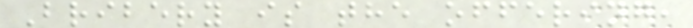Bribery is the offering,
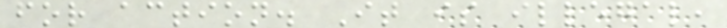for action. It is illegal,
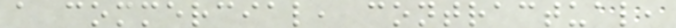a commercial, contractual,
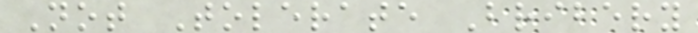Not Tolerate Bribery
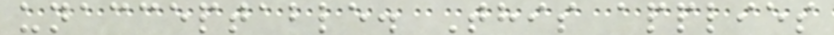unacceptable. This applies
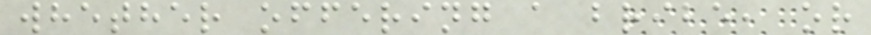whether offering a bribe, or
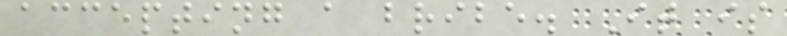accepting a bribe. It is
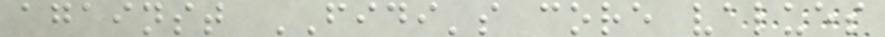against FIDI's core values
